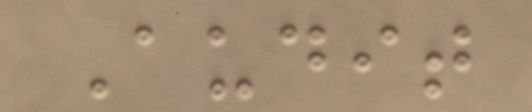Audit
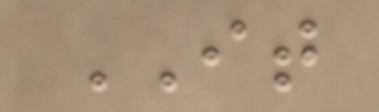IT
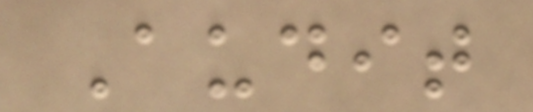Audit
